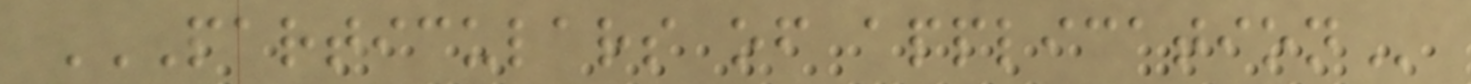PARTICULARS OF APPLICATION
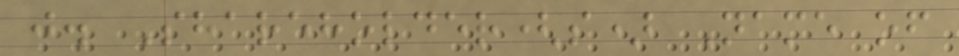j. Shareholder(s) Name of
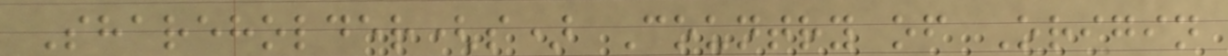Shareholder(s) Country of Origin
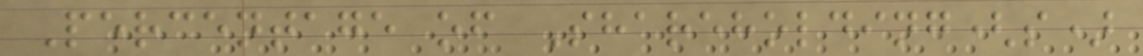Percentage of Shareholding(s)
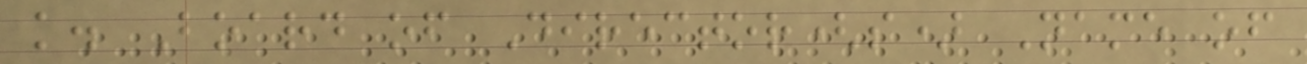k. Board of Director(s) Name of
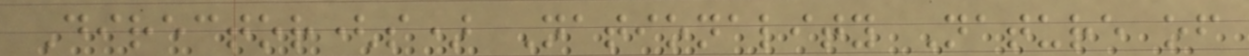Director(s) Nationality Nature of
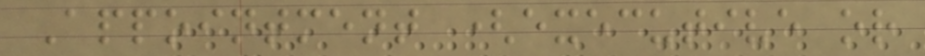Appointment (executive or
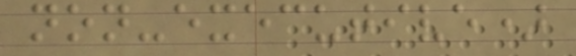non-executive)
